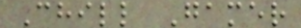Chill Gamer
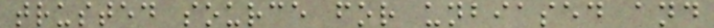trusted source for unbiased and
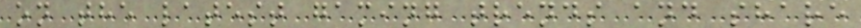on the latest gaming trends and share
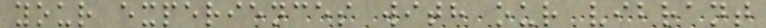your experiences with our vibrant
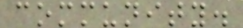community.
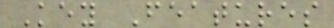Key Features
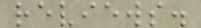reviews.
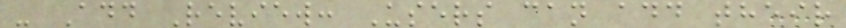- Add Review: Users can add their
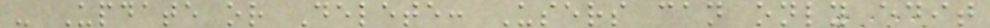- Update or Delete: Users can only edit
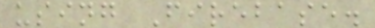using Firebase.
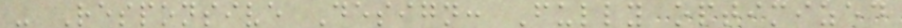- Responsive Design: Fully optimized
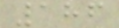186
